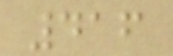416
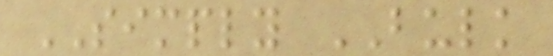SIMPLY BULK
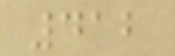412
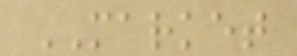MARKET
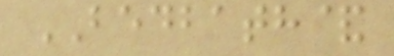BEDBATH&
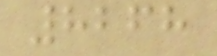8268
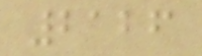2126
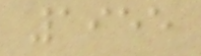1955
